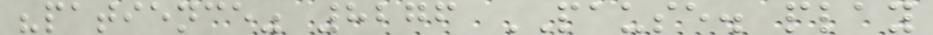"patience" 8276 PAUSE. play
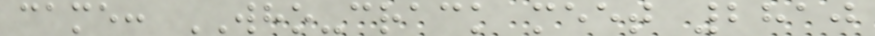came: WHO-crack meet 2810
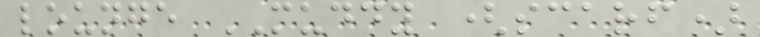lounge MUDDY (scarf)
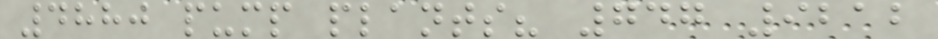4880 pump plants? 747 9212
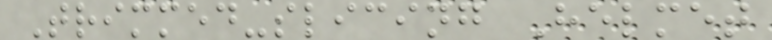Trimmed-slicing Helmet
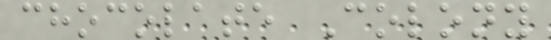chocolate Colony
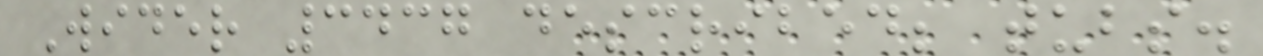Wider 3437 described; tubs.
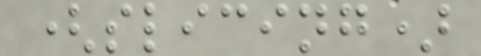(slicing)
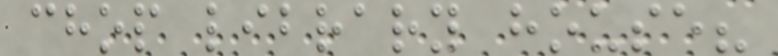chop library house?
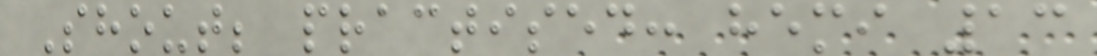Shout; practised: hemi 13
